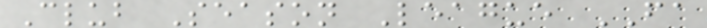Club Season League FA
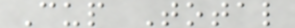Cup Total
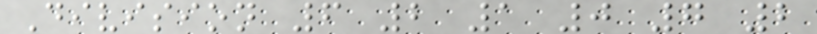Division 6 2 1 0 7 2
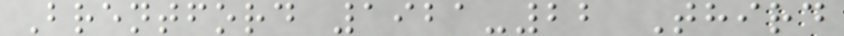Brentford 1921-22 Third
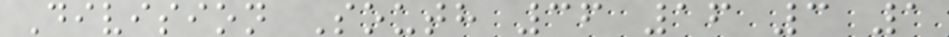Division South 36 16 3 1
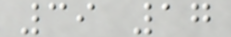39 17
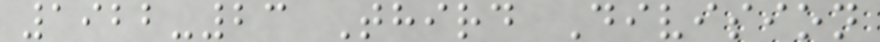1922-23 Third Division
